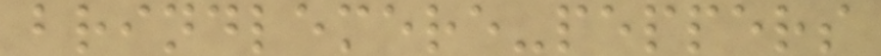brindlemere-peppers
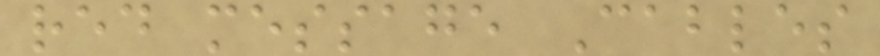red message Cables
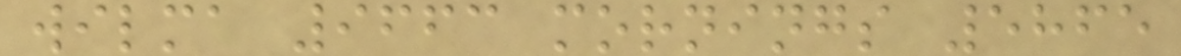wilma 9663 mornings 5865
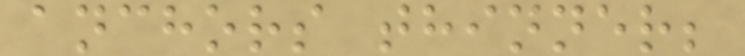anchors thinner;
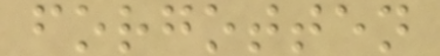forgotten
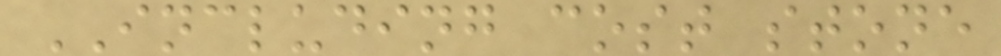INCLUDING cost stone
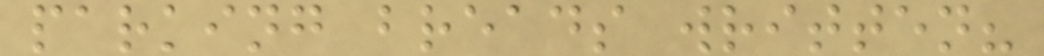parking breads written?
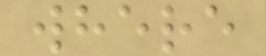where
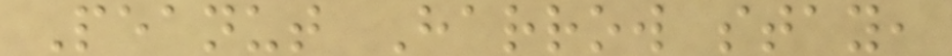Peanut Harrow stay,
